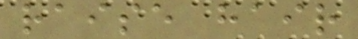raise hair
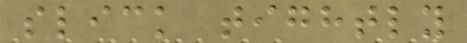slick tightly
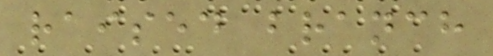raised branch
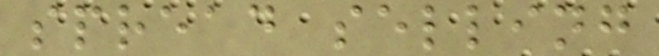spread selling
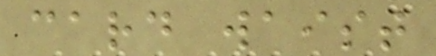card waist
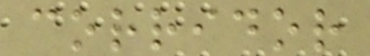corridor
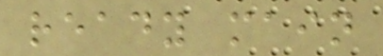ready main
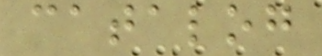catalog
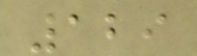129
